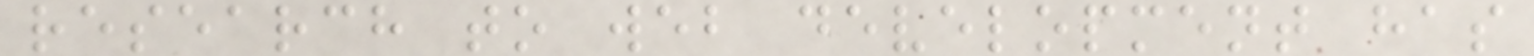research to web development has
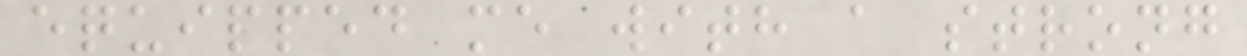equipped me with a strong
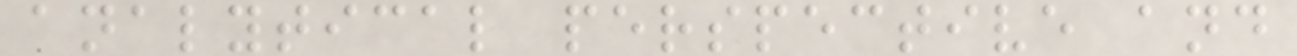analytical perspective and
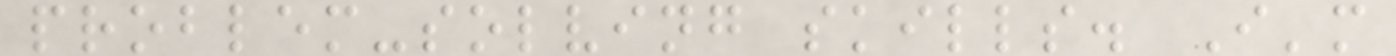problem-solving skills. I'm
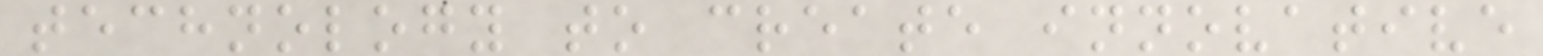technology to create innovative
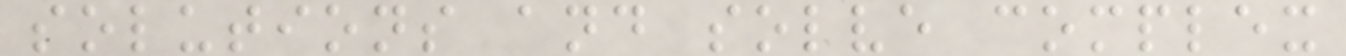solutions and solve complex
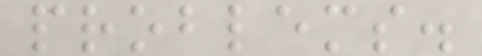problems.
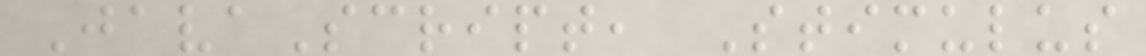JavaScript, Stimulus
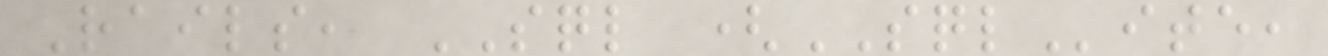Rails, SQL (SQLite,
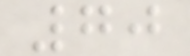70
